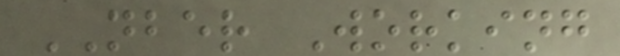NBER Working
